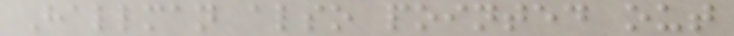Hallman also pointed out
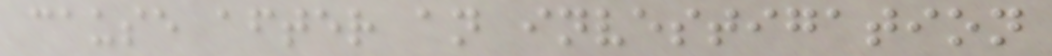cause after an investigation
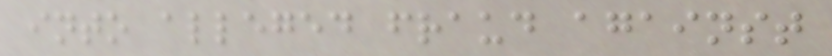into alleged fraud against
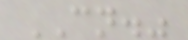CN."
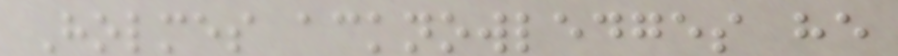Holmes acknowledges he
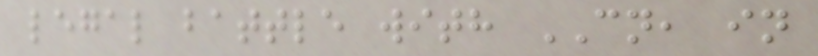legal battle with CN, in
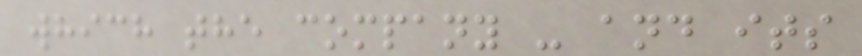which the company - and its
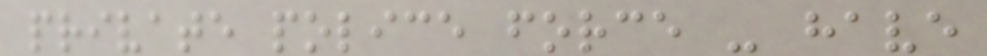private police force - have
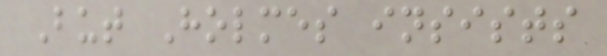But Holmes insists
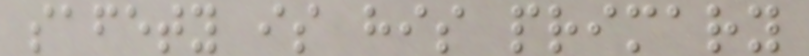safety is his primary
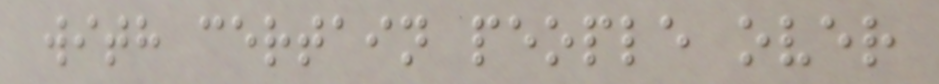with certain people over
